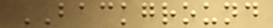BACKGROUND
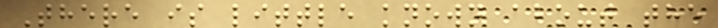There is little known about the
